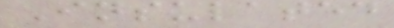Insulated
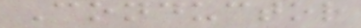Conductor
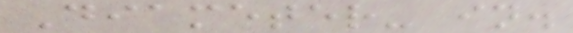Diameter- in.
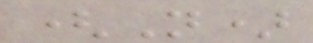(N)
